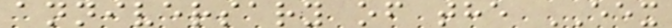anniversary of the EEX
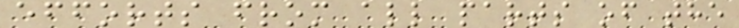efforts from all parts of the
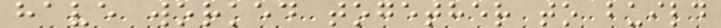have worked together to build
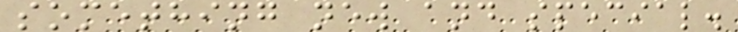something new and special.
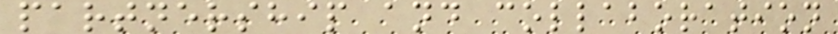partnership and collaboration
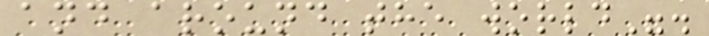and around the world".
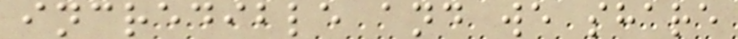incredible and we share
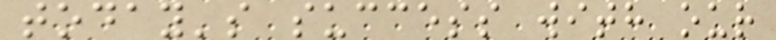today's success with our
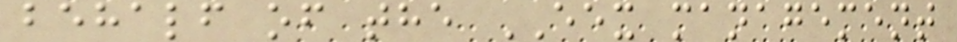behalf of the EEX management
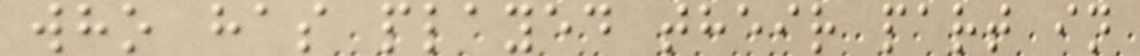who has played their part in
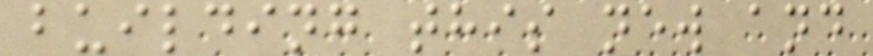building this new and
